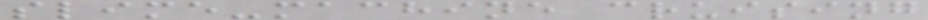slime-machine cruising
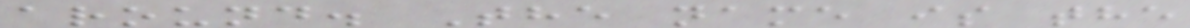around. The name is the
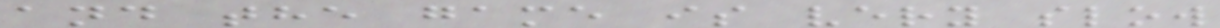and the game is very slow
